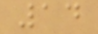14
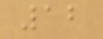12
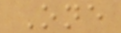One
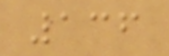136
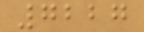7227
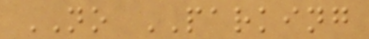NO PARKING
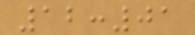12:01
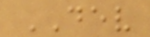DEV
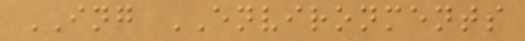ING ENVIRONMENTS
